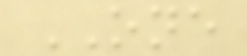ONE
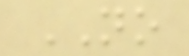NO
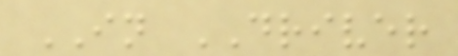IN DRIVER
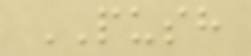PUSH
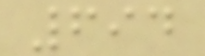694
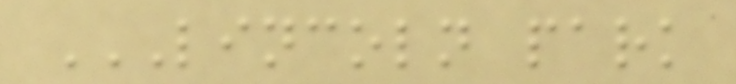LINCOLN PARK
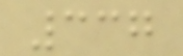337
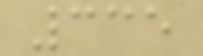335
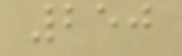250
